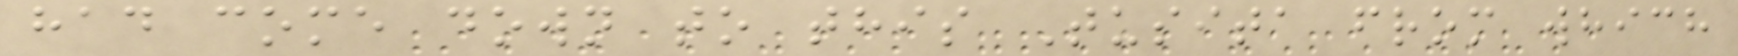had come down to this Tusita from which
